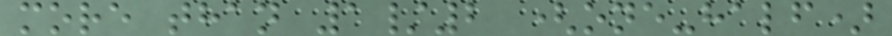more than 1/2 (one-half)
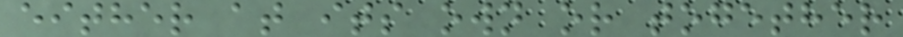either at its own or together
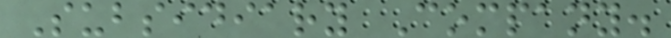Subsidiary Company.
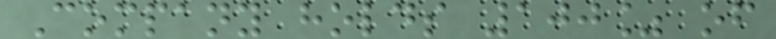Company holds 100% of
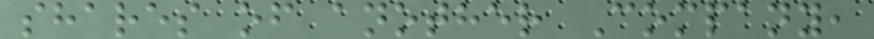shares of another Company,
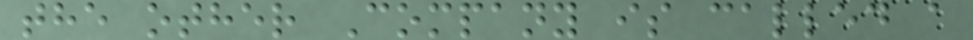the other Company is called a
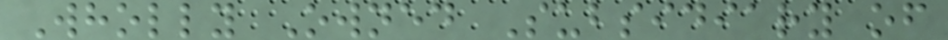Wholly Owned Subsidiary of
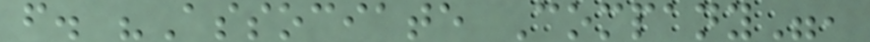f. "Associate Company",
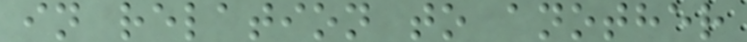in relation to another
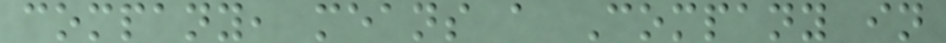company, means a Company in
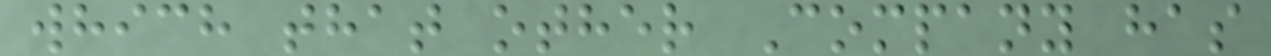which that other Company has
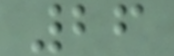26
